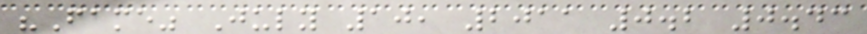"Fame" July 10, 2011 0.2 0.43
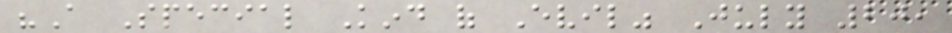"A Special Kind of Evil" July 20,
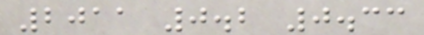2011 0.2 0.33
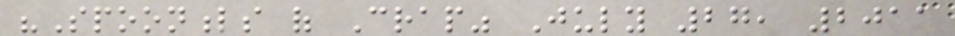"Spoonfuls of Crap" July 27, 2011
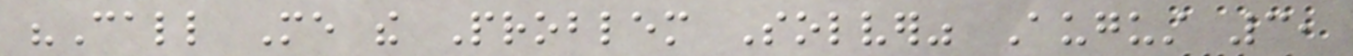"Call Me the Problem Solver" August 3,
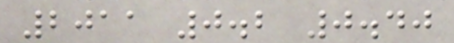2011 0.2 0.40
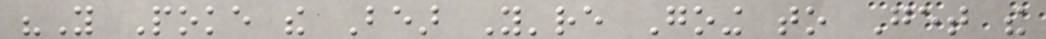"You Poke the Bear You're Going to Get the
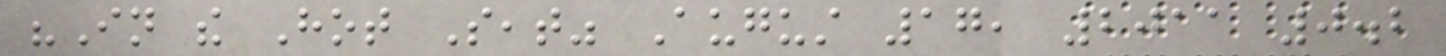"In the Hot Seat" August 17, 2011 0.2
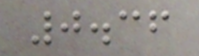0.36
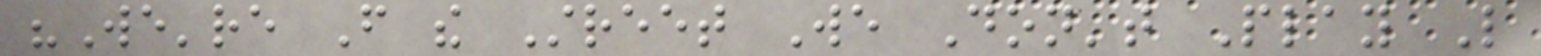"We're From the Street We Don't Play Like
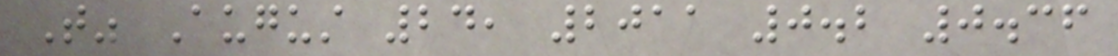That" August 24, 2011 0.2 0.36
